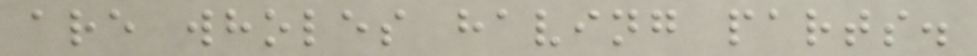are wholes having parts.
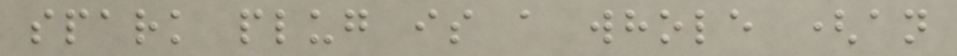spark plug is a whole (an
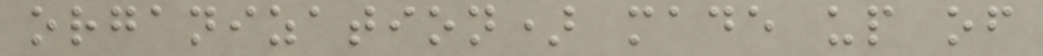organization) made up of
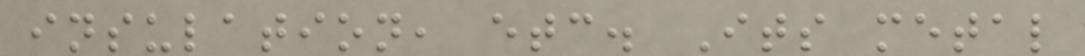insulation, etc. Its metal
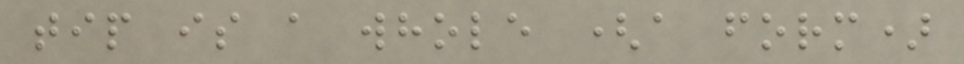tip is a whole (a form)
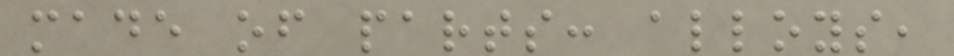made of parts: alloys,
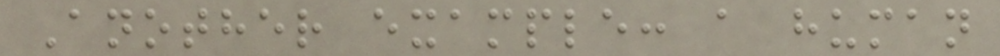Another example: a human
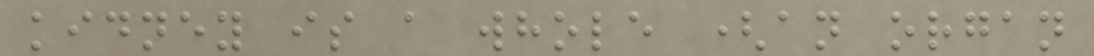kidney is a whole (an organ
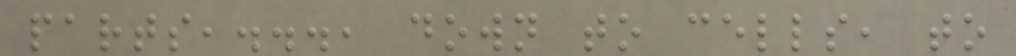parts,..., down to cells, to
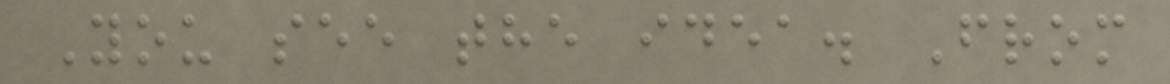You see the idea. From
